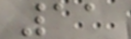11
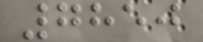7850
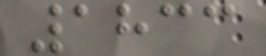1833
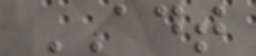ADT
